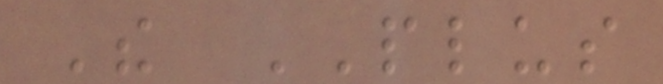The PLUS
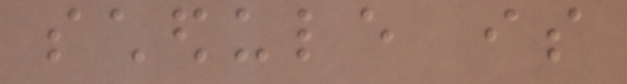schedule is
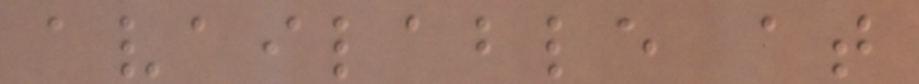available at
